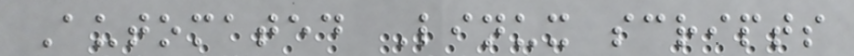Automated Linux scripts
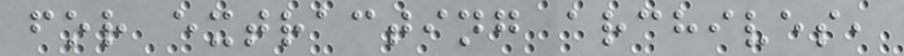for extracting archives,
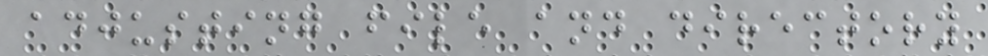adjusting file and directory
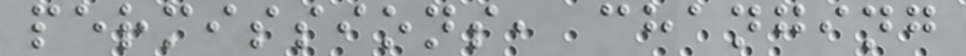permissions, changing
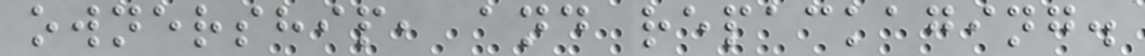ownership, and repackaging.
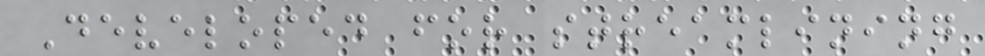Developed for streamlining
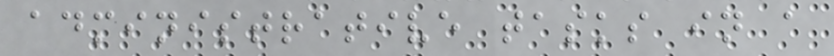administrative tasks in a
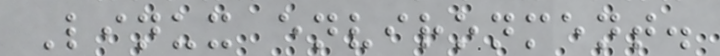Linux environment.
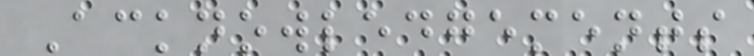Acknowledgements
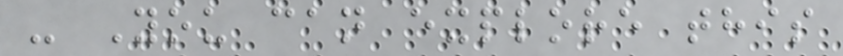- You can explore this
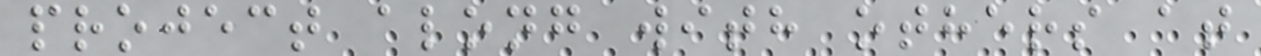project along with others at
